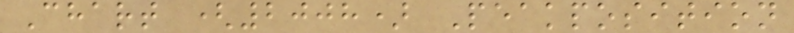Chart (2008) Peakposition
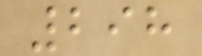298
